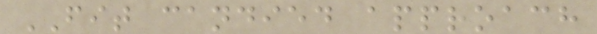FIT candied approach
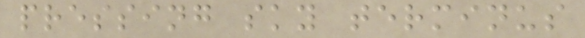pressing sky terminus
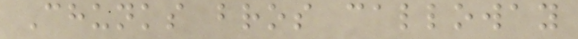Chunks bros calloway
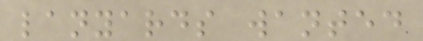lanyards wanted
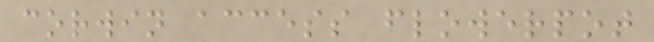corwin access flowerpot
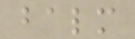balm
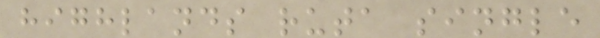highlands ruta single
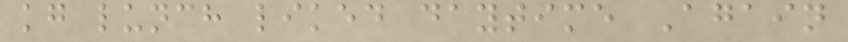kg lunch liked daytime Again
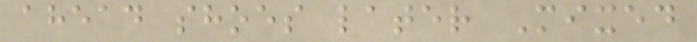ahead shoes later Mixed
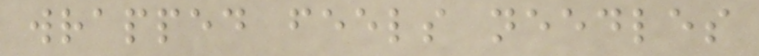wrapped feels needles
